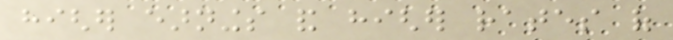higher earnings and higher rates of
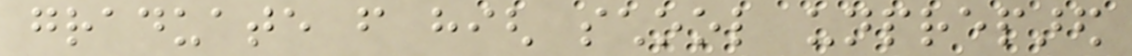graduate from high school unprepared
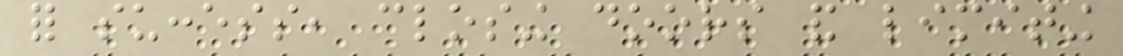for success, closing doors and limiting
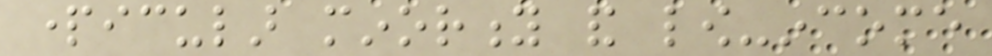particular minority and low-income
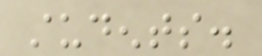students.
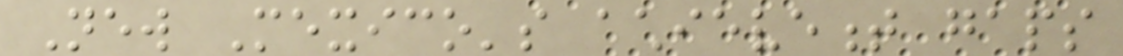New Mexico's achievement gaps
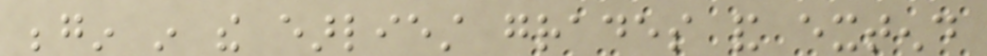begin in the earliest grades and extend
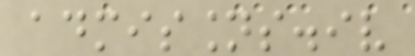admissions.iv
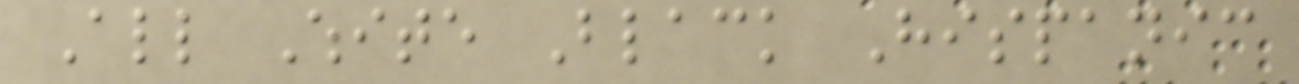All White Black Hispanic
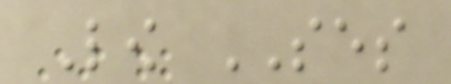Low SES
